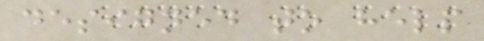designed to help
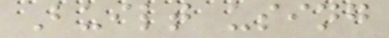Built using
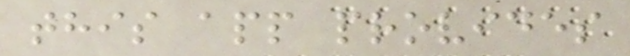this app provides
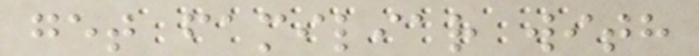get familiar with
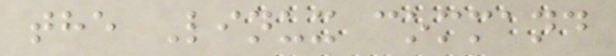the Linux command
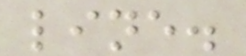line.
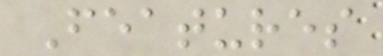Features
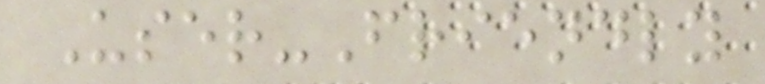User-Friendly
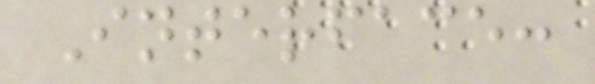Interface:
